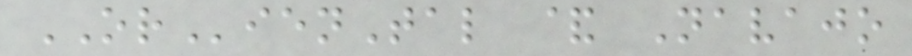ORienTal & Navajo
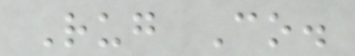Rug Co.
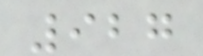927
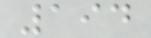194
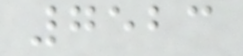7523
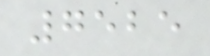7525
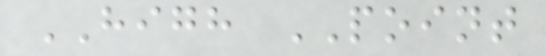HIGH POINT
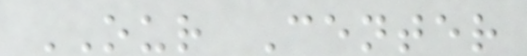OUR Center
